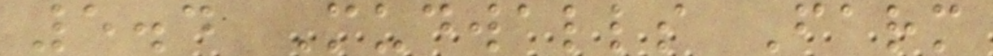5.4 Mudwalls Farm
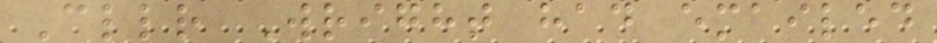Cllr Wright had emailed
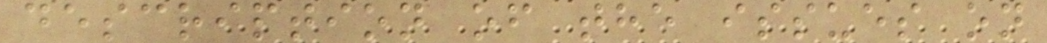description of the issues on
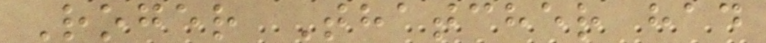Roger Thatcher had
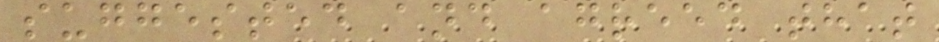suggested and agreed that
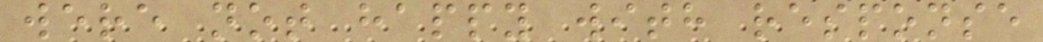were not happy with response
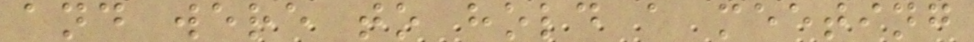and were to hold a meeting
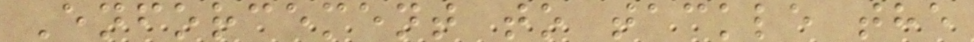Enforcement to tackle the
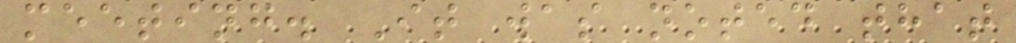meeting. It was noted that
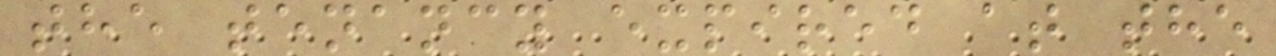the tenancy expired at the
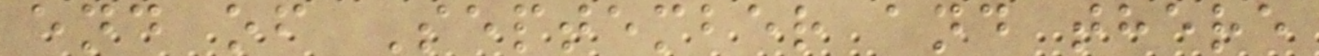end of September and there
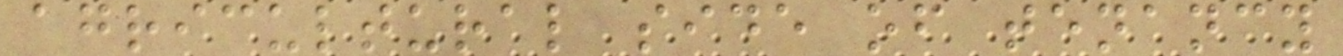agricultural side of tenancy
